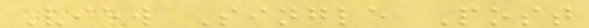View Single Post
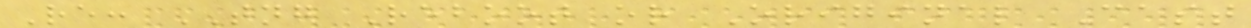Re: TNG Reboot or Original Cast
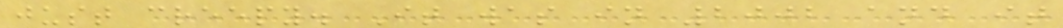just creepy. It was in 2002 and it
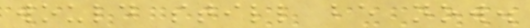would still be now.
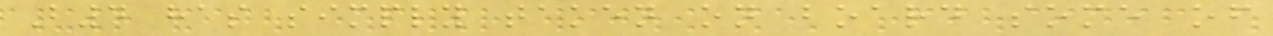B4 has simply taken on board some of
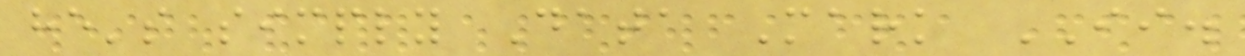he's simply Data Mark II.
